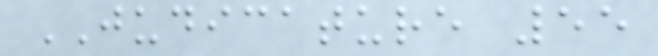JUDICATURE 55
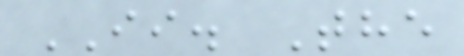II. The
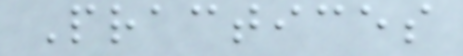Practices
